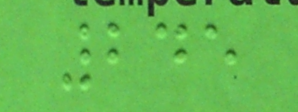245
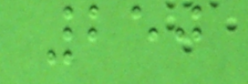250
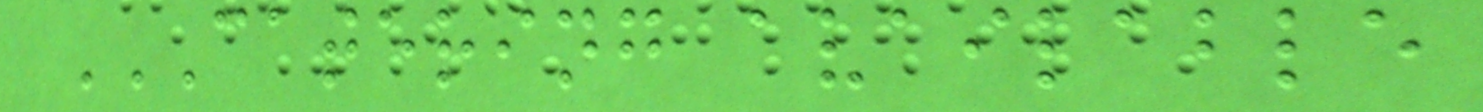CATERING AVAILABLE
